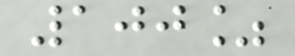100%
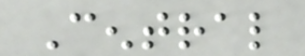Central
